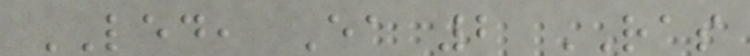LED, Ea 2 RAS
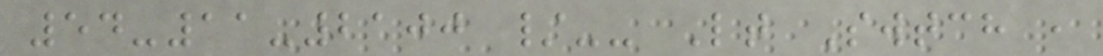54-11-2100 /-- Lt Swtch ,
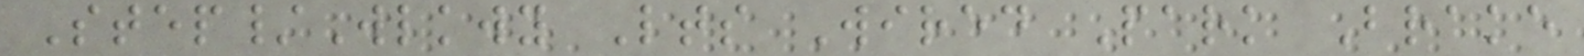Step/Wlkwy Lts Wired Park Brake
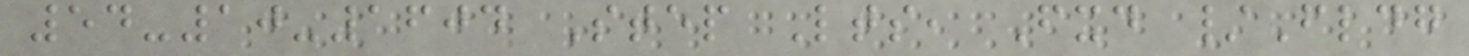54-10-1604 Step Lts, Fxd /Fldg
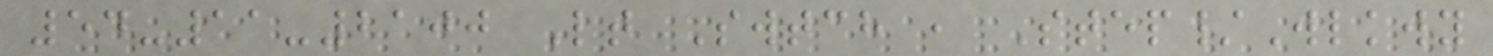54-11-2100 Lt Swtch , Step/Wlkwy
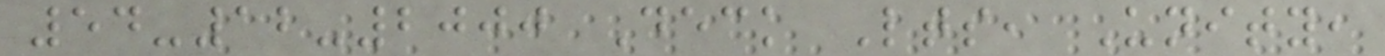54-12-2000 Deck Lts, Unity,
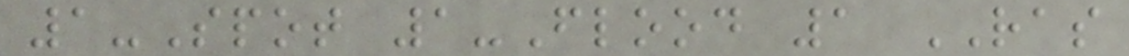1-Spot 1-Flood 1 RAS
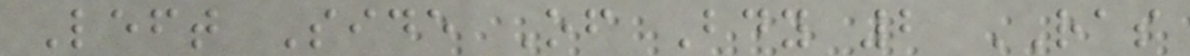Left Side Of Bdy 2 RAS
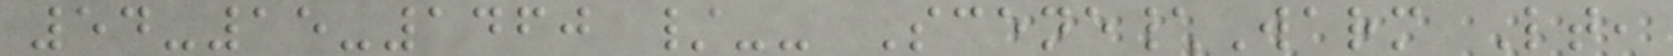54-15-1460 /-- Scene\Warm Lt,
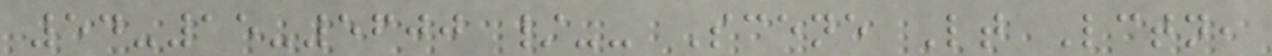54-15-5600 /-- Scene Lt Lctn,
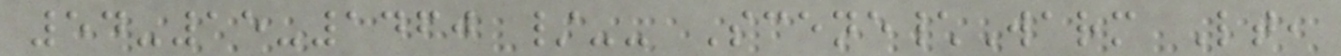54-15-1460 /-- Scene\Warm Lt,
